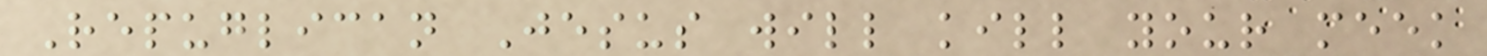Repuglican Jesus will kill your meek
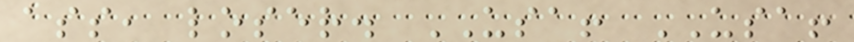ass, loser. USA! USA!
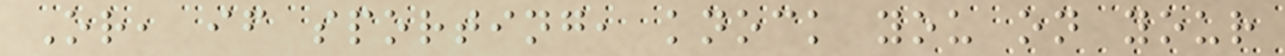Or, if sporting, knock you on your
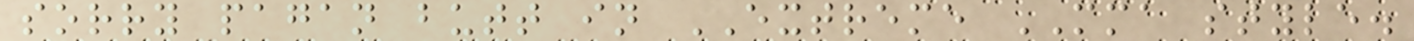sorry pagan butt in EXTREME MMA style.
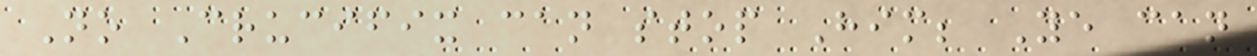No Crucifix can stop Him; Ye can
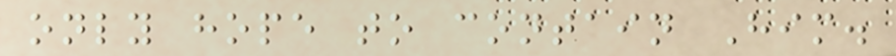only hope to contain Him.
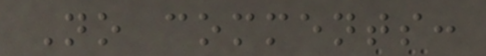No comments:
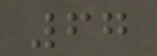67
